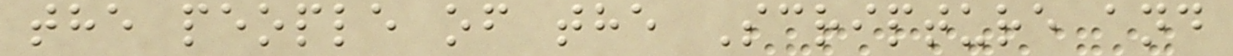the people of the Scripture and
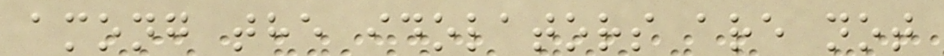among the idolators are not
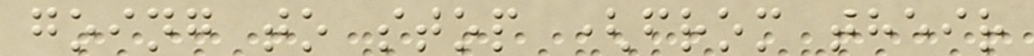going to stop (from their
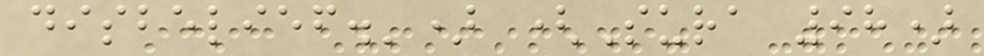disbelief.') (Sura 98)
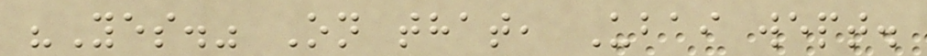"Yes." On that, Ubai wept.
